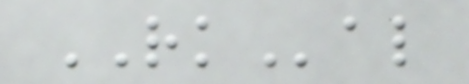RKal
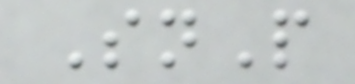SnP
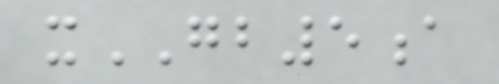xGB5a
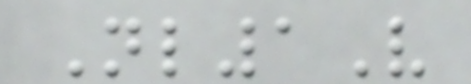Nl1V
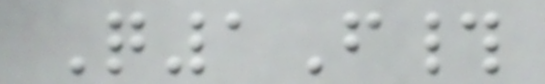Q1F#
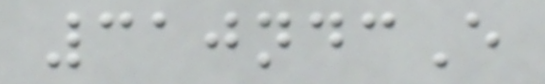310ndcE
